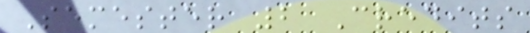Semester 2 Credits
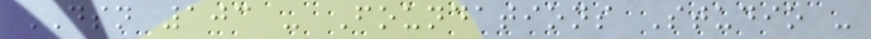DSN 103 - Foundations Studio -
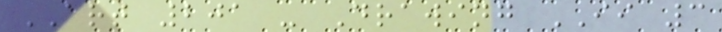ART 201 - Drawing II 3
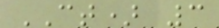CT) 3
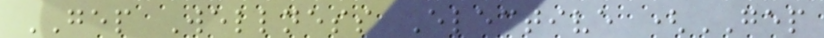GEP Wellness Elective (GEP
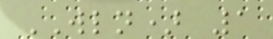WLN) 1
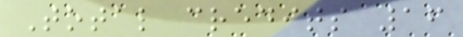Total credits 16
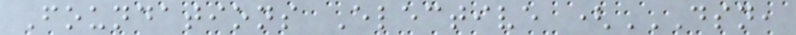Foundations Elective (DSN,
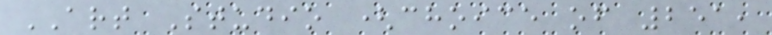ART Studio (choice of 251,
